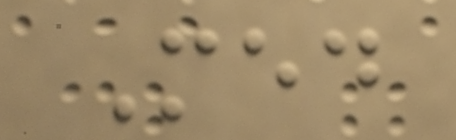Med
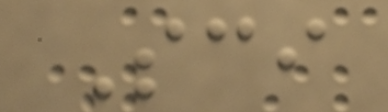Sci
